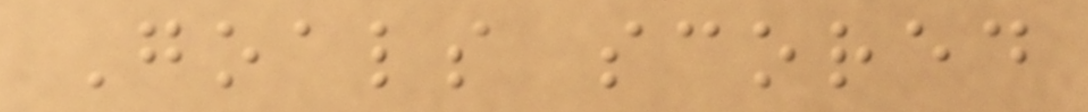Goals scored
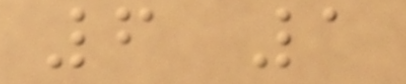6 1
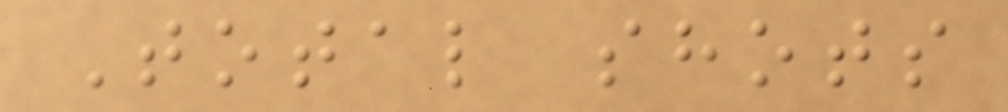Total shots
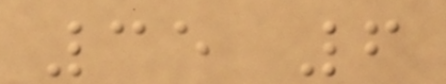35 6
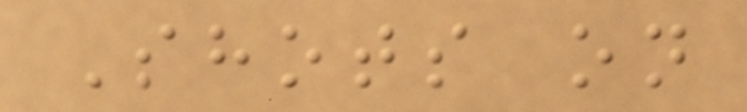Shots on
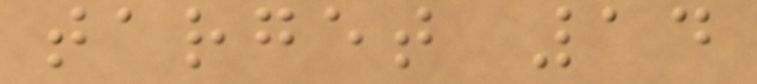target 14
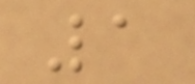1
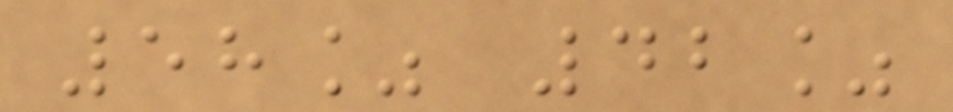58% 42%
